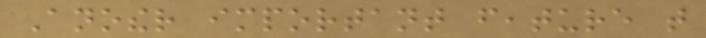Another important feature that
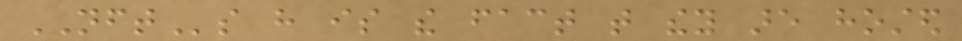NFTs have is the fact that they are hosted
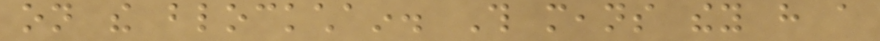on the blockchain. This means they have a
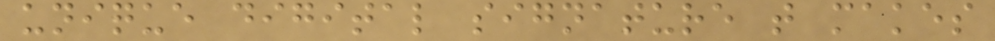unique digital signature that makes
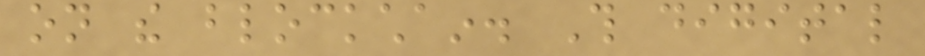on the blockchain. This digital
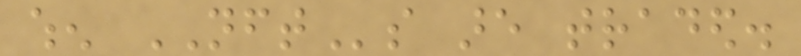when NFTs are traded.
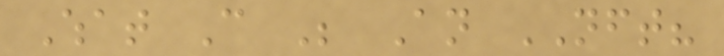What Can Be An NFT?
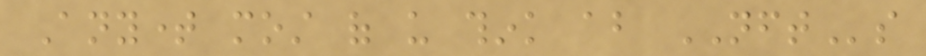Anytime most of us think about NFTs
